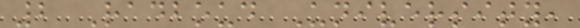2 Radboud University,
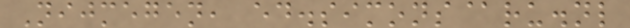Nijmegen, ed.simons@ru.nl
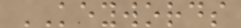KEYWORDS
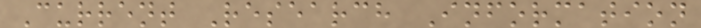Current Research Information
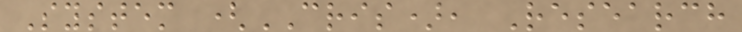System (CRIS), Research
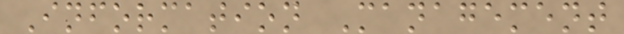Information Management
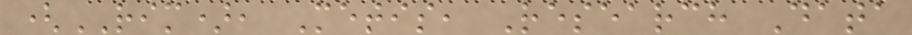(RIM), Metis, Research Data
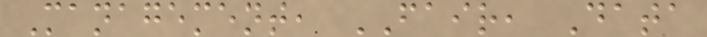Management, FAIR, Data
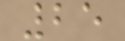25
